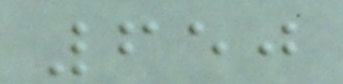650
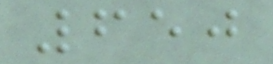650
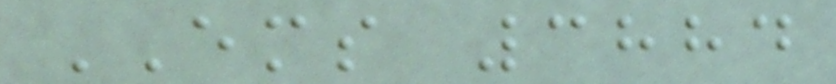EMS 3884
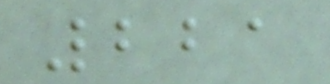221
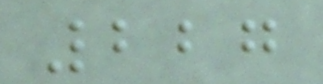227
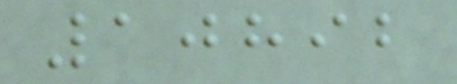10892
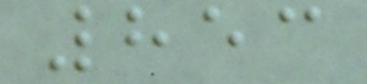853
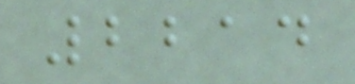2214
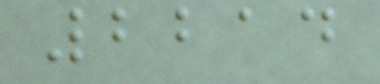2214
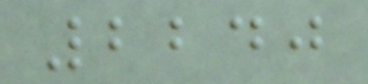2240
